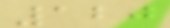120
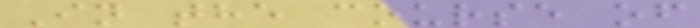In the course of
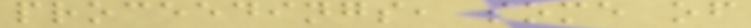proceedings, some of
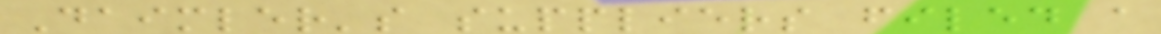Daimler's suppliers filed a
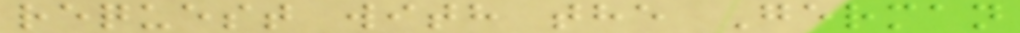request with the German
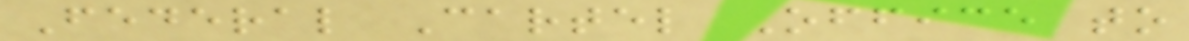Federal Cartel Office to
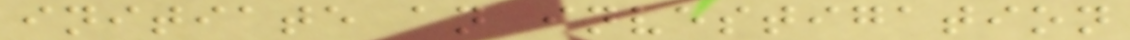initiate an investigation
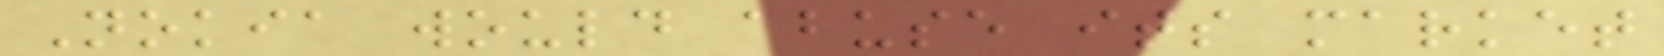Nokia would abuse its market
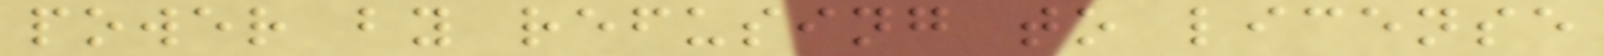power by refusing to license
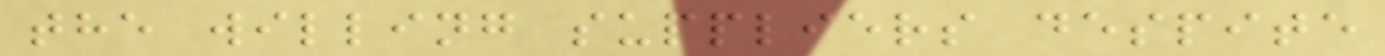the willing suppliers despite
